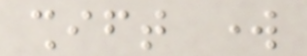shift work
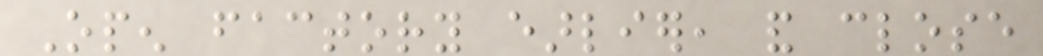Open factory earlier, and close
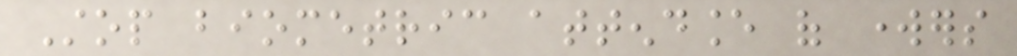Stop biometric attendance of workers
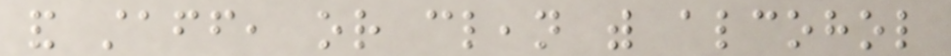and staff, or clean with alcohol
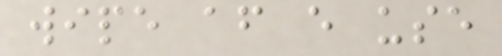wipe after every use
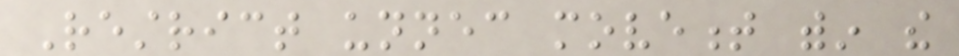Restrict unnecessary movement within the
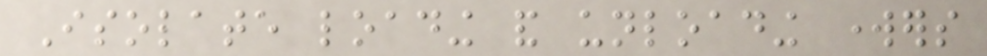Isolate loading and unloading workers
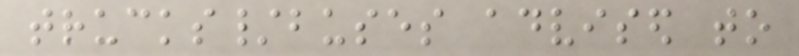trucks/buses advised to
